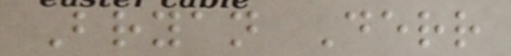Bryan Derr
